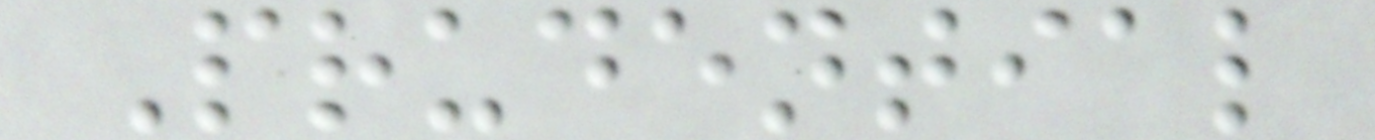Prudential
